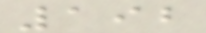192
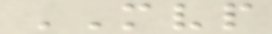MVP
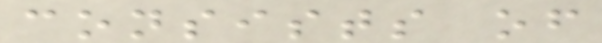consists of
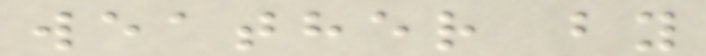weather by
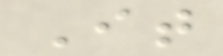It
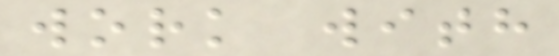work with
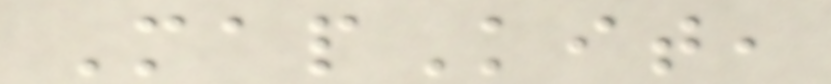MapKit,
